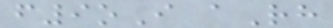f9oI aRh
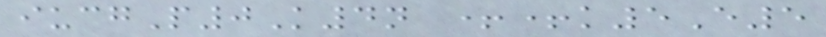iucgP0K4n ++k5E5
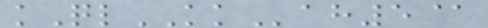kQlKKah5@
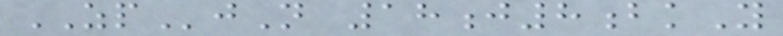ZPjN 18j8bkY
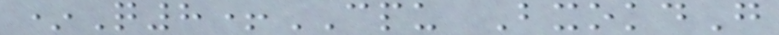*Q8+CPU BxokdG
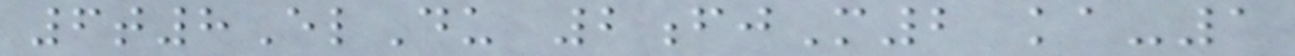6t8ElDu 2fjM2 ka-1
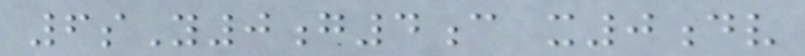6sY0g4c x0dv
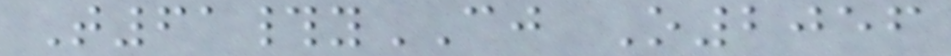T61#yCJ O2056
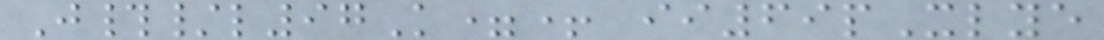J#/l97K=+ ii69pXlye
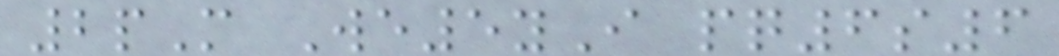2pM We5yI pq6s6
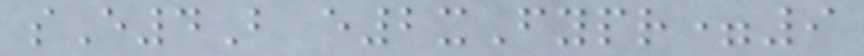sE4B e2xFypr=9
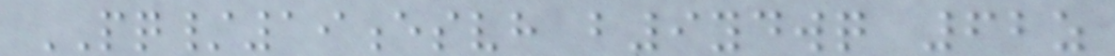PQ/19esvh b9ydwq 62z
